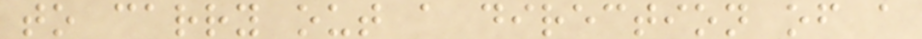to carry out a direction of a
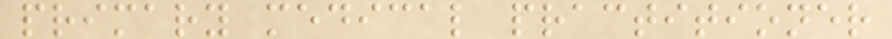primary medical practitioner
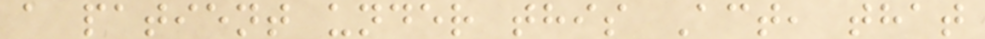a patient under this Act, that
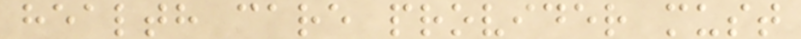health care provider must
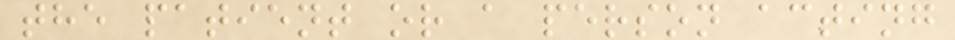the patient or a person acting
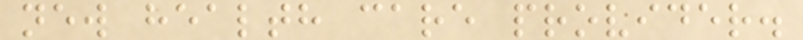new health care provider.
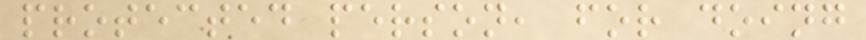protected person, for doing
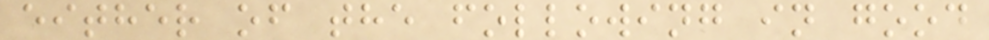either of the following in good
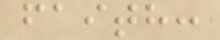faith:
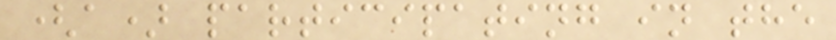(a) participating in the
